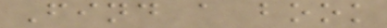Find a book
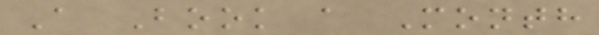A Book a Month
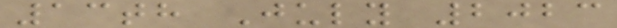13th July 2023
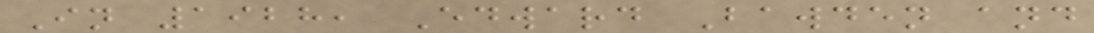In 1928, Edward Bawden and
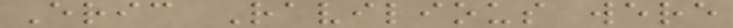Eric Ravilious were
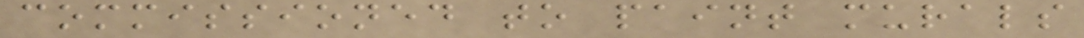commissioned to paint murals
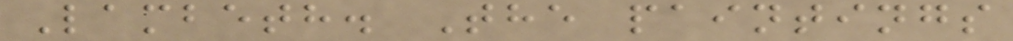Lambeth. The paintings
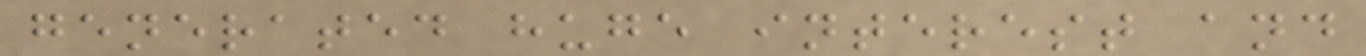generated huge interest and
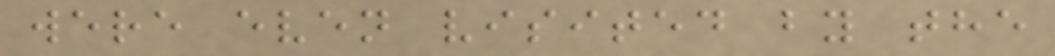were even visited by the
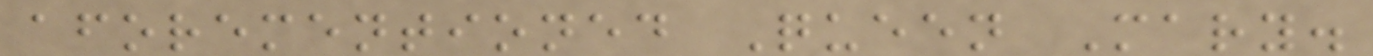aforementioned Queen Mary.
